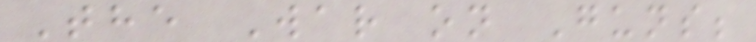The War on Guns;
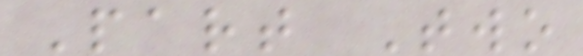Part Two
